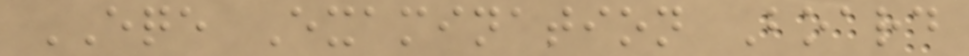EQE Examination Board
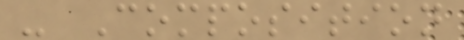- Composition
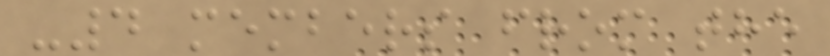-4 members from the
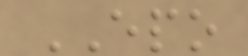EPO
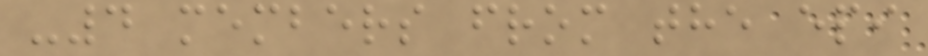-4 members from the epi
